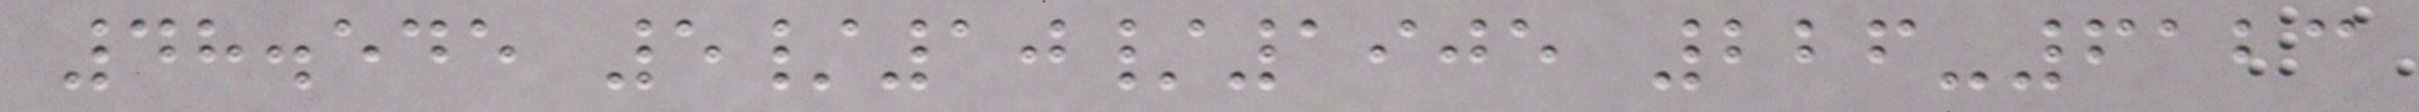48.545 5/10/1905 226-6123
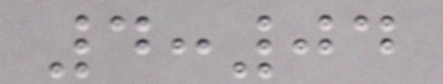4:04
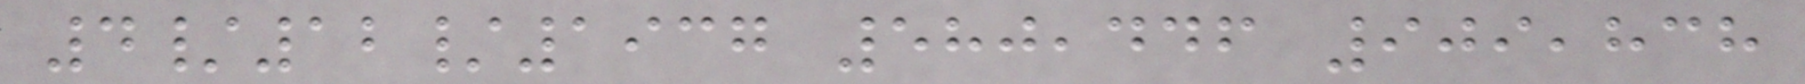4/12/1937 580,446 909,838
